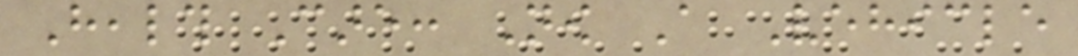Health Care: Now A Vehicle
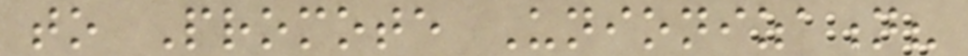to Promote Unionization?
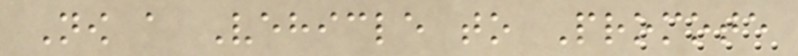Now a Vehicle to Promote
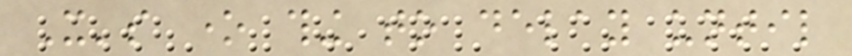It's one thing to delay until
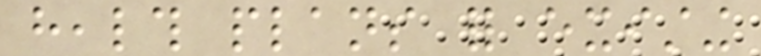health plans for existing
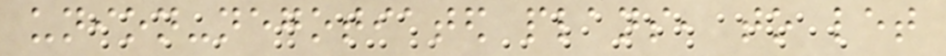union-negotiated plans, to let
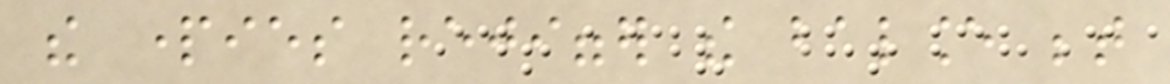the parties rejigger the balance between
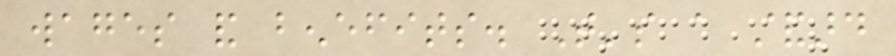wages and benefits. That's a standard
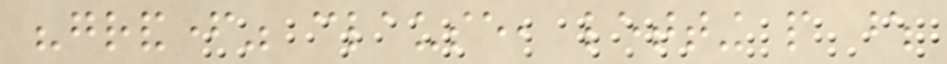"grandfather" clause, letting people whose
